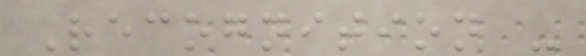Recognition -
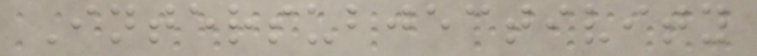Intersubjectivity
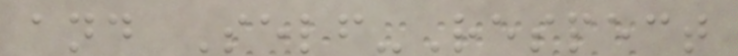and Self-Respect
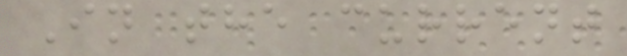In the current
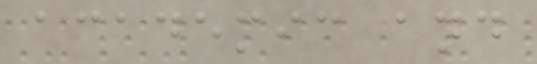academic and
